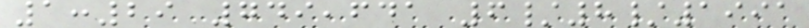1:29 749,641 6/8/1991
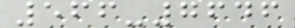566-7646
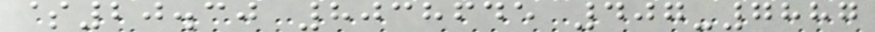$20.30 8038645 407-7887
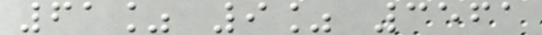61% 9% 3561
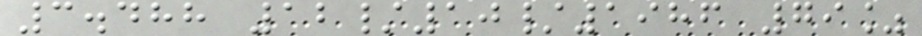3.488 12/10/1986 79%
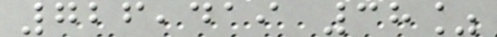726,419 38%
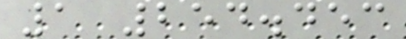1 254.453
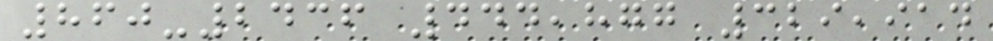860-2436 444,877 329,914
